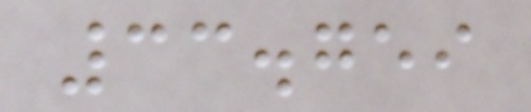33.759
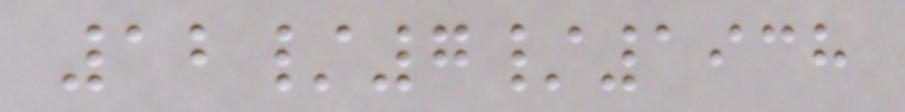12/7/1938
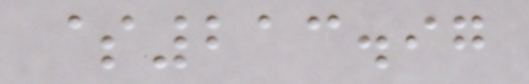$213.97
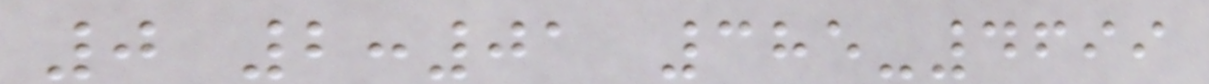0 2:01 385-4699
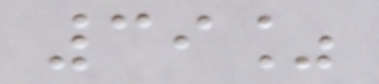39%
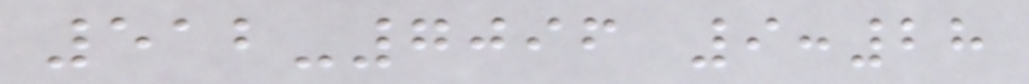512-7096 9:28
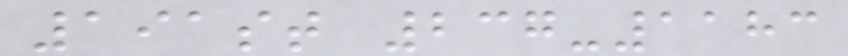191st 237-1183
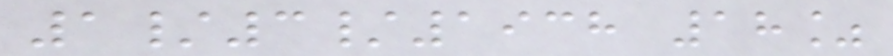1/3/1938 18%
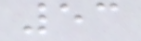53
